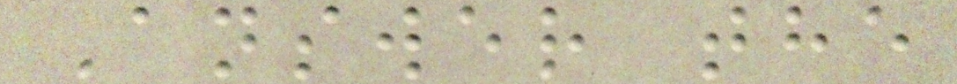Answer the
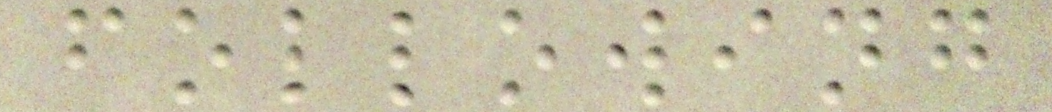following
